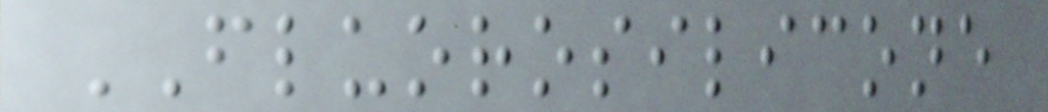FLUOROSILICONE
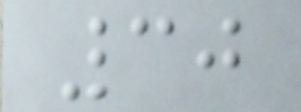30
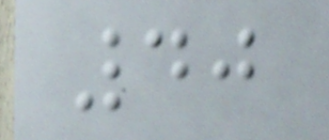40
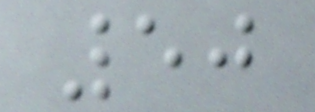50
